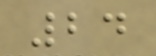24
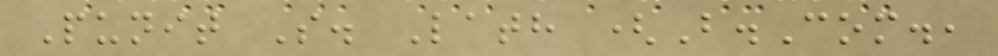Punit S. Lath (B.Com.,
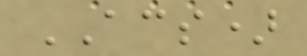ACS)
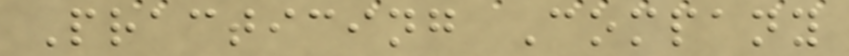Practicing Company
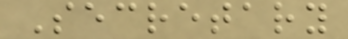Secretary
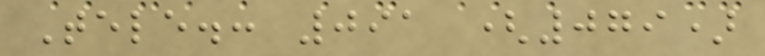Tele.: 091 (079)
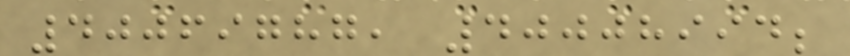40069787, 40008994;
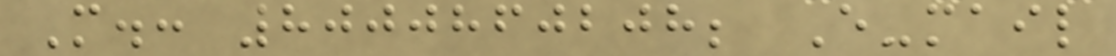M.: 8000860208; E-mail
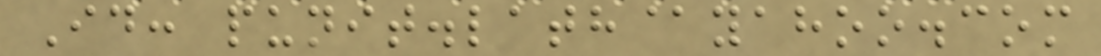Id: punit.lath@yahoo.com
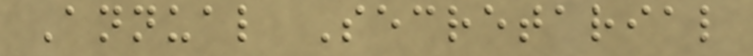Annual Secretarial
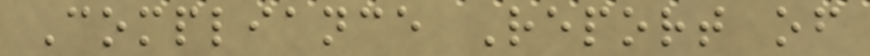Compliance Report of
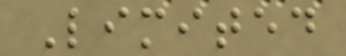Limited
